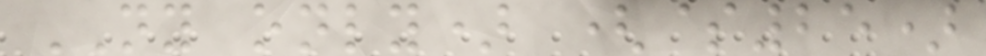NY only) ($25)
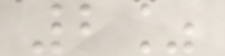2%
